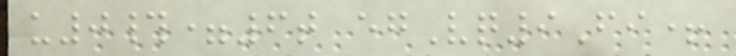u0#=6t egVq9Fi+
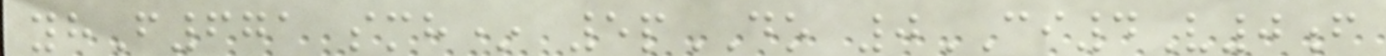yhF671 smh* 5pDO 0CI4V0f
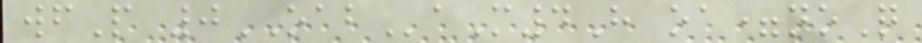wfP 0OABaM4H oa=noQ
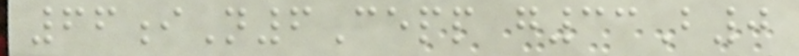66iN6Cepp g33B0
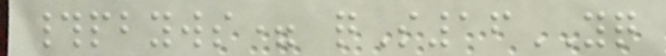#pbyws= qS16YQ
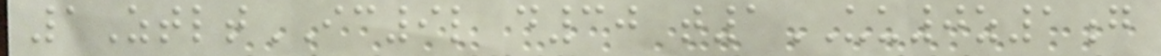1ZtltIC9l d30 t1UU0z1g
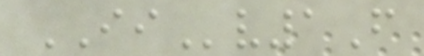IIv1F
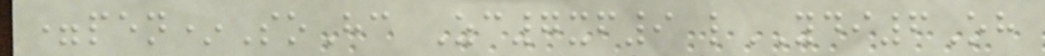=pen*SoHc Zc7xf9 lYDI6Oh
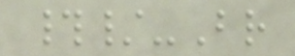#/-Br
